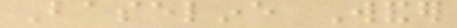Baseline Wander
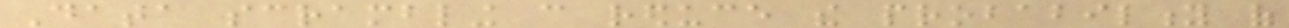Data scrambling can reduce the probability of
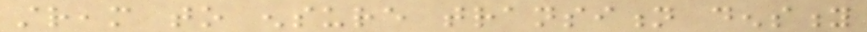stream to ensure transition density
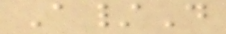A/D
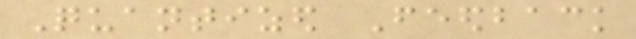Quantized Feedback
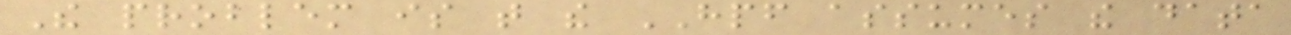The problem is that the HPF assumes the data
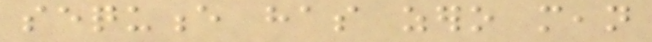sequence has zero mean
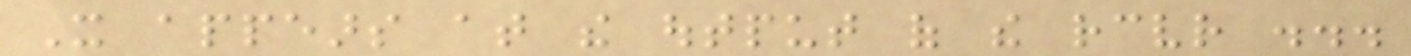It appears at the output of the receiver ...
